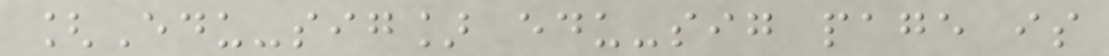[Edu-sig] edu-sig page is
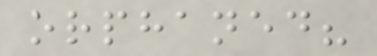orphaned?
